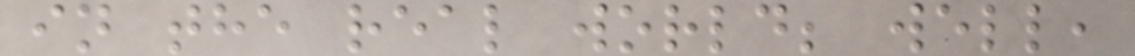in the real world; well,
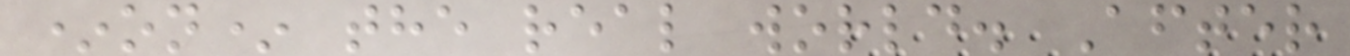*on* the real world. After
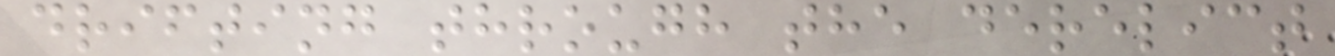drifting through the derelict
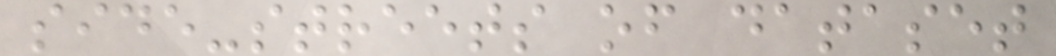side-streets of dataset
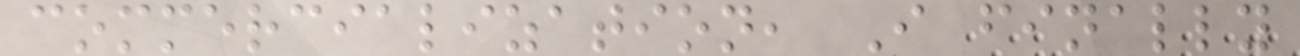commercialization, I finally
